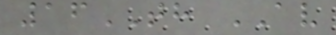16TH AV
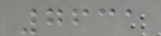7631
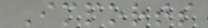Imports
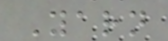Yarn
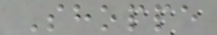Shoppe
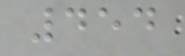454
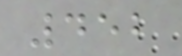452
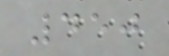450
